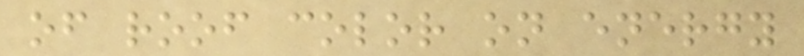of roof color on energy
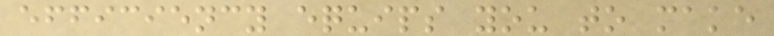efficiency equips you to make
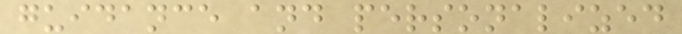guidance and personalized
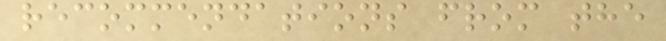recommendations from the
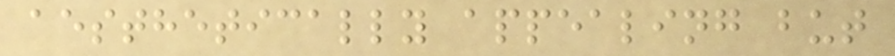aesthetically appealing but
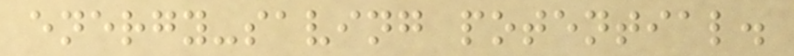energy-saving potential.
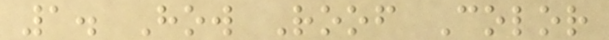1. How Roof Color
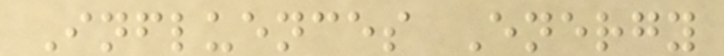Influences Energy
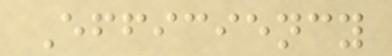Efficiency
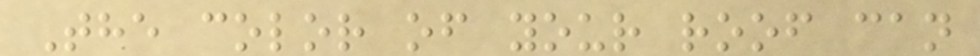The color of your roof can
